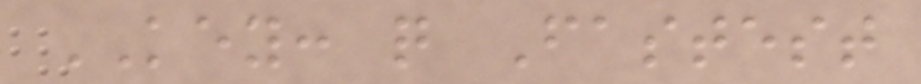KEY: q Fastest
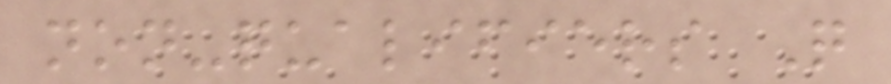non-qualifiers Q
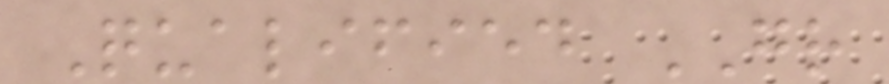Qualified GR
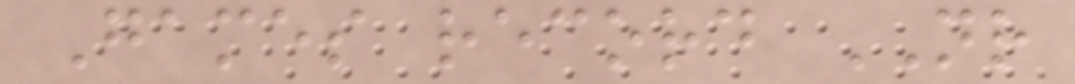Games record NR
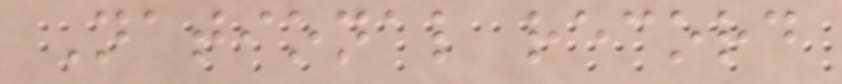National record
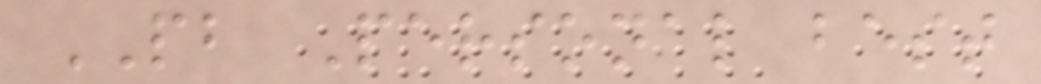PB Personal best
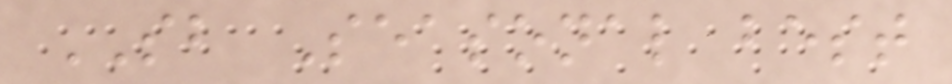SB Seasonal best
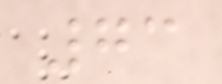73
